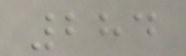284
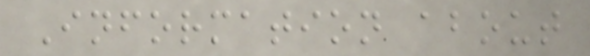Information about
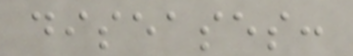diseases:
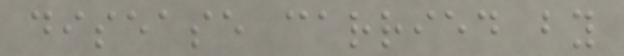disease carried by
